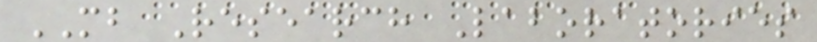MB Research Laboratories
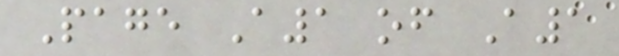Page A1 of A1
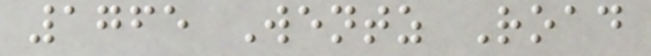1765 Wentz Road
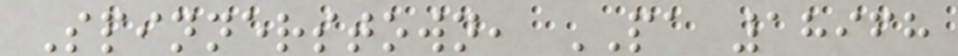Spinnerstown, PA 18968
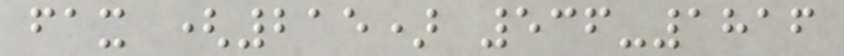fax (215) 536-1816
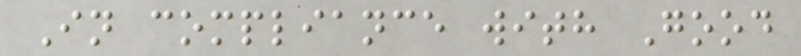In compliance with Good
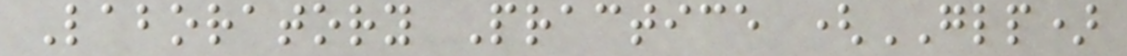Laboratory Practice (GLP)
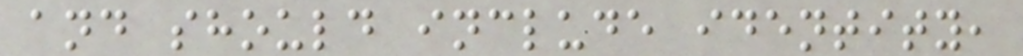and should include identity,
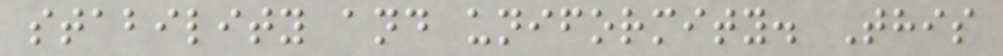stability and uniformity. This
